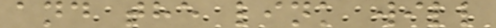and the link will
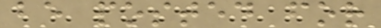be posted for
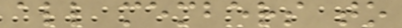all members to
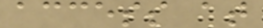access at
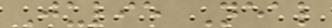Julie Neal
